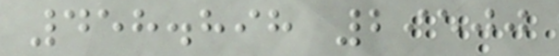458.898 29500
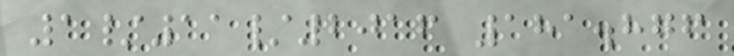1/11/2016 181.876
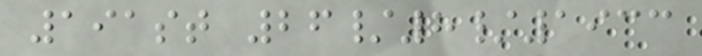191st 26/8/1933
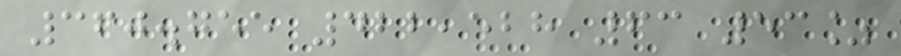360.755 422,528 63 53%
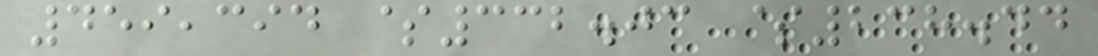459,394 $332.03 $238.44
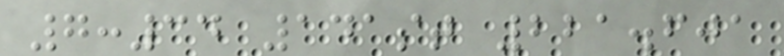7:34 141st 221.601
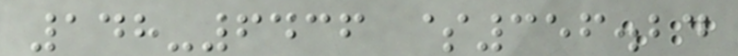148-6436 $356.24
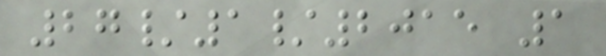27/1/2015 1
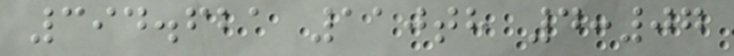394.621 110th 4:07
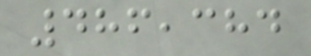486,384
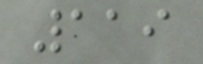119
